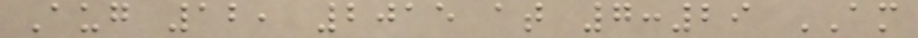Aug 12, 2015 at 7:29 AM
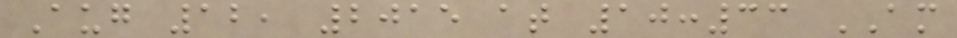Aug 12, 2015 at 10:33 AM
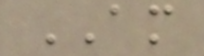AM
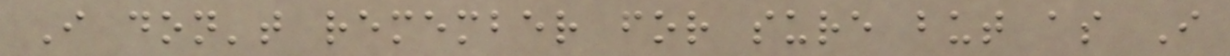I don't remember for sure but as I
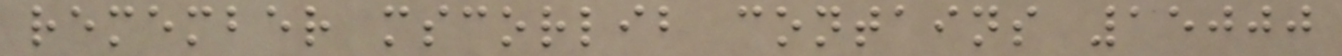remember mscorlib contains 15000
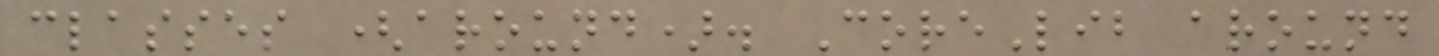classes (around). CoreLib around
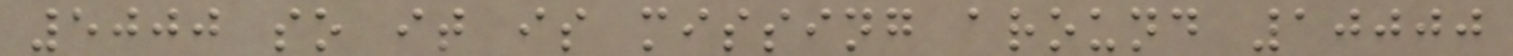5000 so it is missing around 10000
